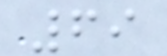69
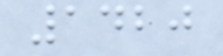1420
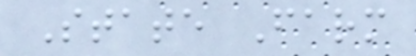State Farm
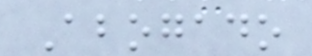Abogado
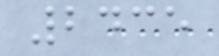2435
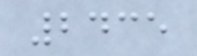2435
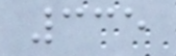335
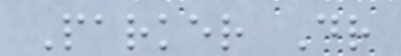Parker Dr
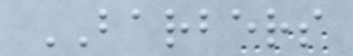BARBERS
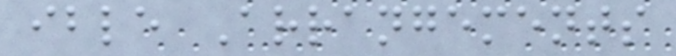ible Arrangements
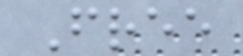Free
